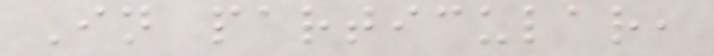In particular,
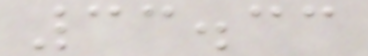33.33
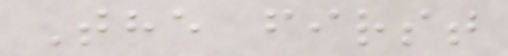The first
